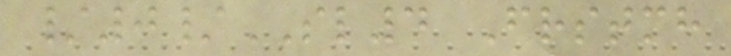/0/SL4 Frstmh
